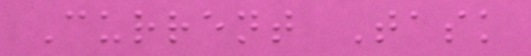Current Task
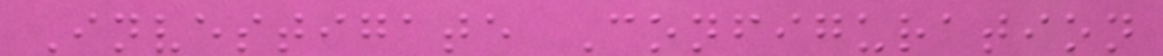Investigate Configuration
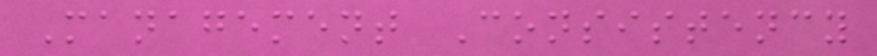Management Consistency
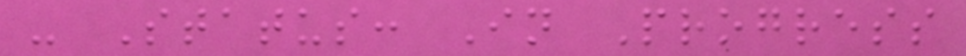- Status: In Progress
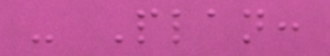- Plan:
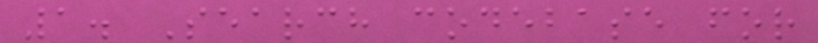1. Search codebase for
